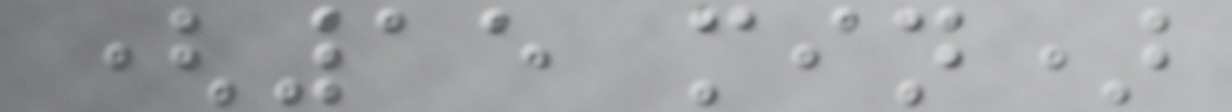(15 min)
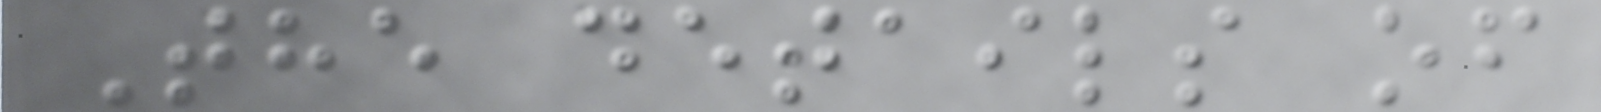The details of
